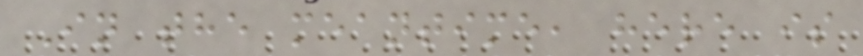In the meantime, here is
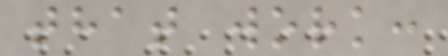that work:
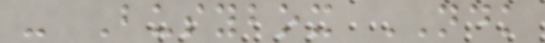- Busybox NDK
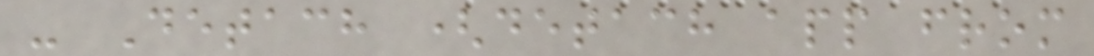- Detach (detach app from
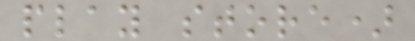play store)
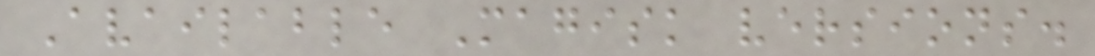Available Magisk versions.
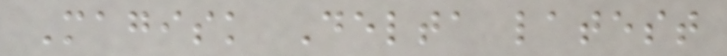Magisk Delta latest
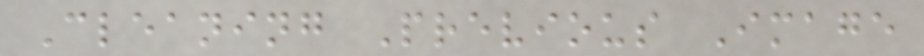Cleaning Previous Image
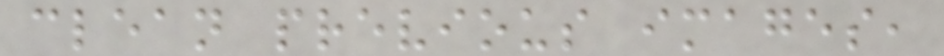clean previous images,
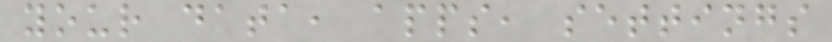your data, apps, settings
